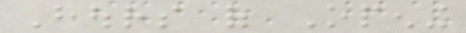Hours of Opening
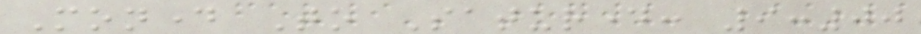Monday To Saturday: 9:00
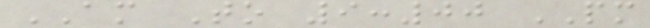AM To 9:00 PM
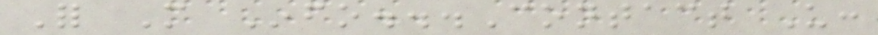For More Info...Contact Us:
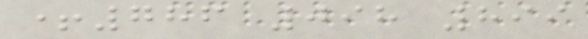+786 098 899
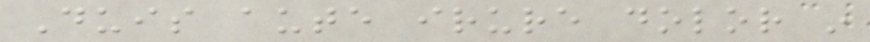Duis aute irure dolor in
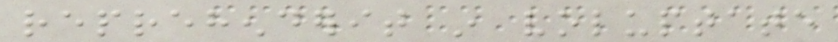reprehenderit in voluptate
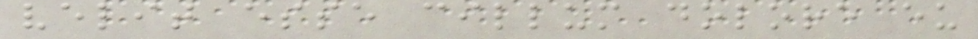velit esse cillum dolore eu
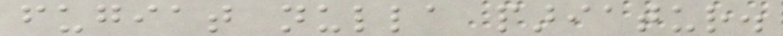fugiat nulla pariatur.
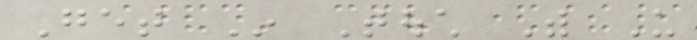Get In Touch With Us
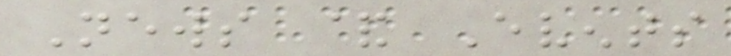News & Events
